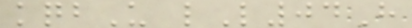kqbU lL04H
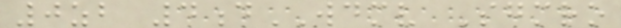0zb 4dWDMV Sgmro
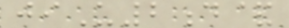jiU2d&
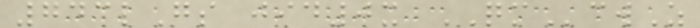743lGs jid0x QMcwZ
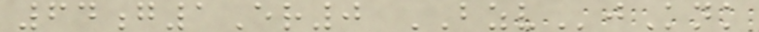64g1Er0 BZVjKnk
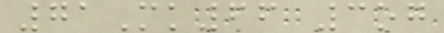71Mk66 3og
